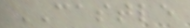CASTLE
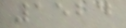1524
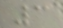3
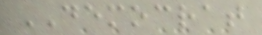DEMOCRAT
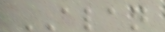ALAN
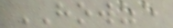HOWZE
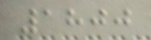1800
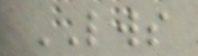LWS
